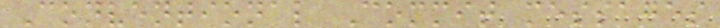Conventional Commit messages
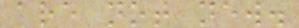are not new.
